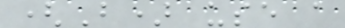(B) use a
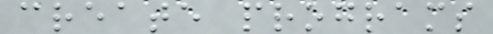create programs
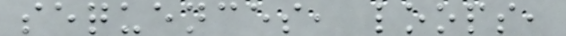sequences, loops,
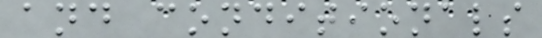and conditionals
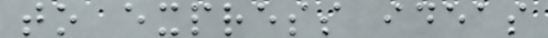to express ideas
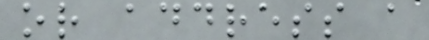or address a
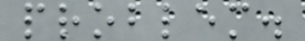problem.
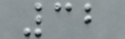32
